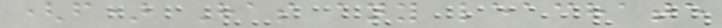(f) Has any leachate
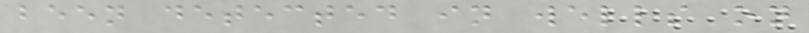been detected in wells on
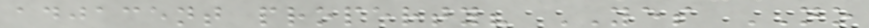adjacent property? YES NO
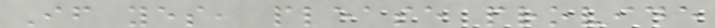If yes, please provide
